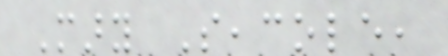Mary Seacole,
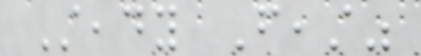Steady Feast"
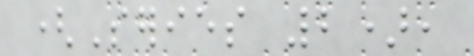(Series 2),
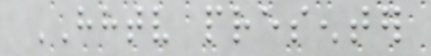HHTV presenter
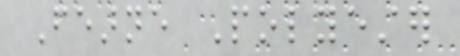Fearne Polyester
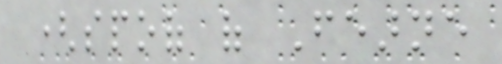(spoof of Fearne
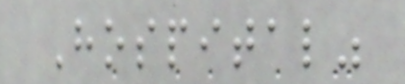Hospital"
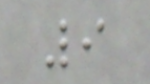9
